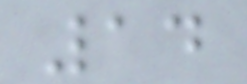14
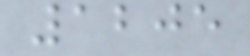1205
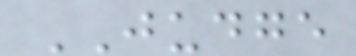JUDGE
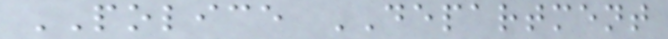POLICE DEPARTMENT
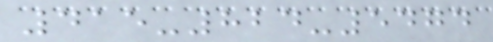415-824-5474
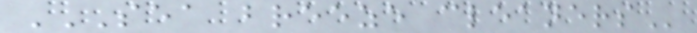SEA BREEZE CLEANERS
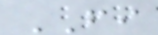FI
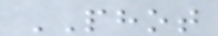PHOT
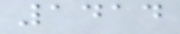1414
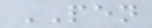PEN
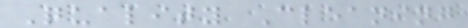Quality Cleaning
